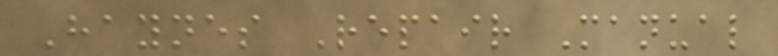Haynes Repair Manual
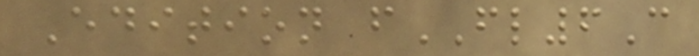Edition fFL6C
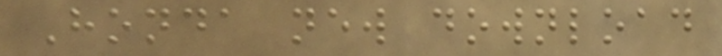Honda new download
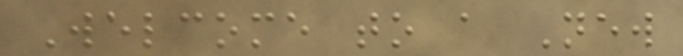Welcome to a New
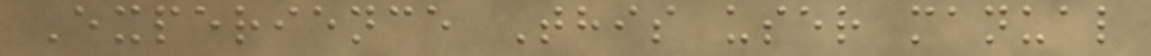Experience This user manual
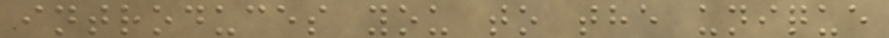introduces you to the unique
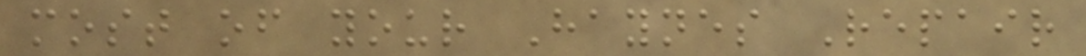most of your Haynes Repair
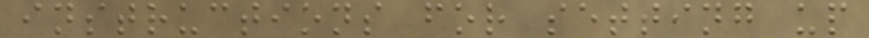instructions for setting up
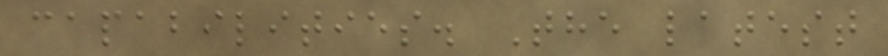capabilities. The latest
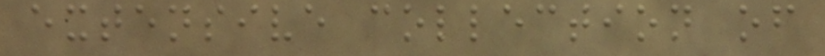extensive collection of
